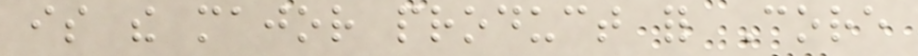is the major product for Core
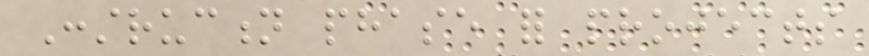Construction phase for projects
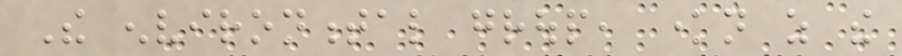The environmental group, known as the
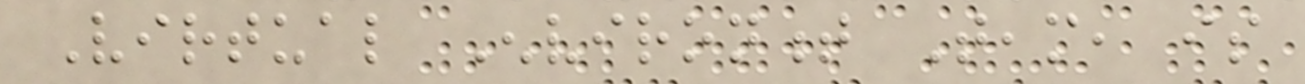Virtual Environment Team, is
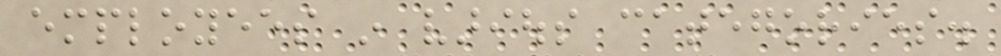employees in various categories.
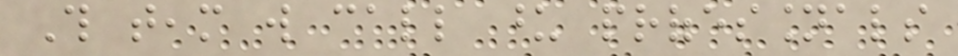This team will call upon professionals
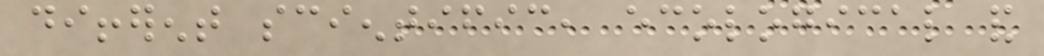different scientific, ecological and
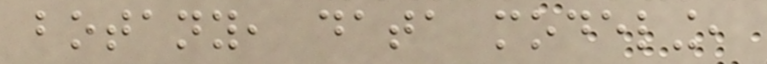botany, data modeling,
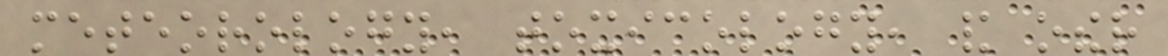meteorology, toxicology, and other
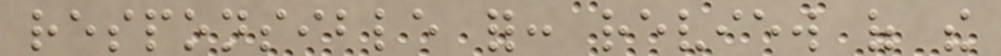responsible for: review of the
